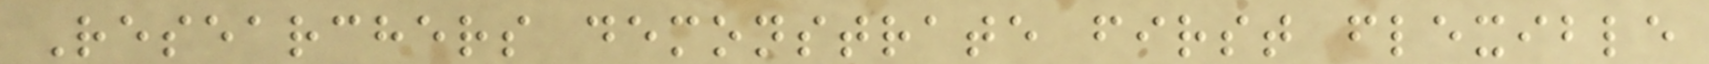Researchers demonstrate first flexible
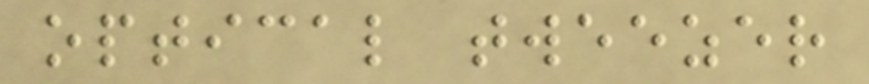optical tweezer
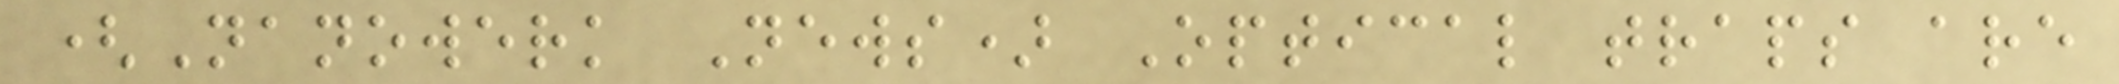(Nanowerk News) Optical traps are
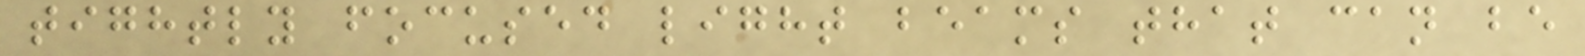tightly focused light beams that can be
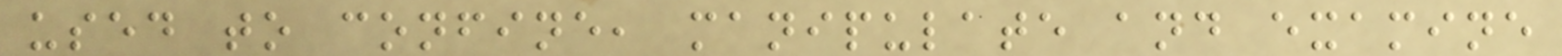used to confine, manipulate and examine
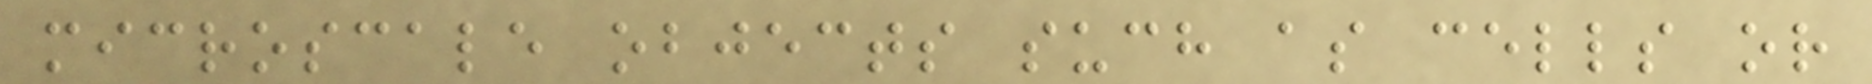microscale objects such as cells or
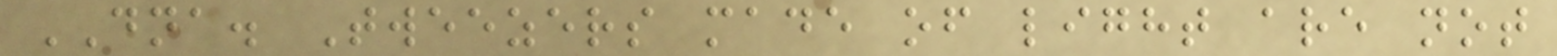DNA. Tweezers made of light are not
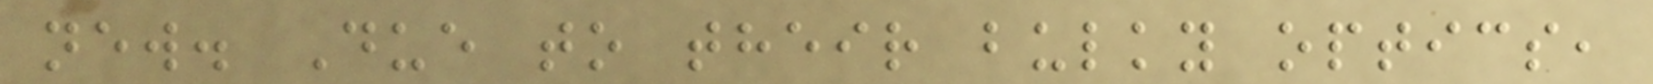new. Due to their bulky optics,
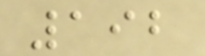192
